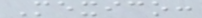Mexico:
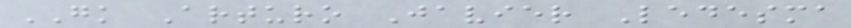GK Arturo Javier Ledesma
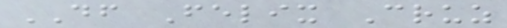DF Felix Cruz
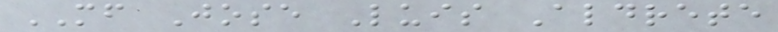MF Jose Luis Aldrete
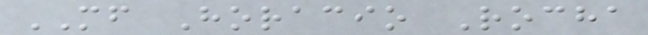MF Horacio Rocha
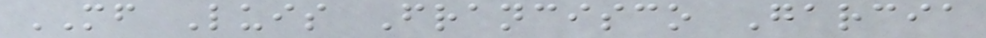MF Luis Francisco Garcia
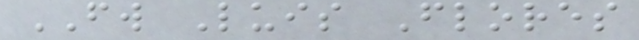FW Luis Flores
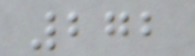272
